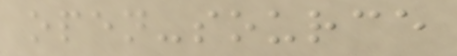open-source
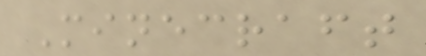Minecraft
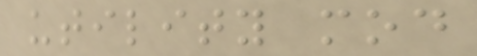utility mod
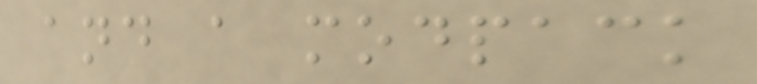and a modpack
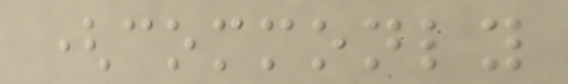(commonly
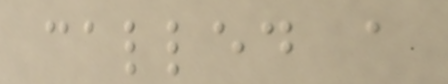called a
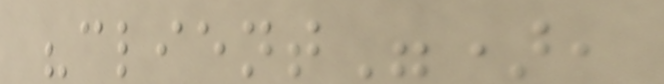"client"),
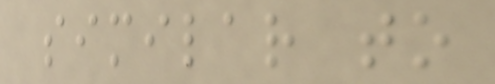similar to
